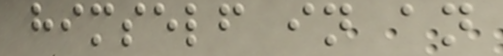himself in an
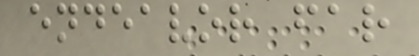endeavor far
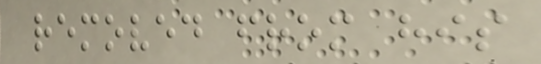removed from his
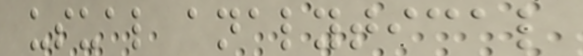usual analytical
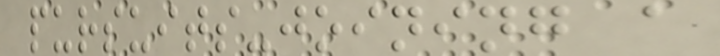pursuits-joining a
